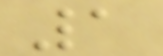1
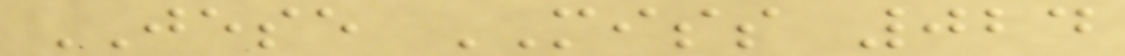JESE MISS 024
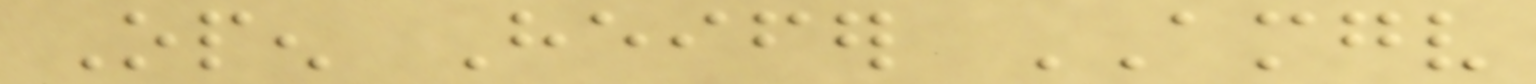Open Heifer AMGV
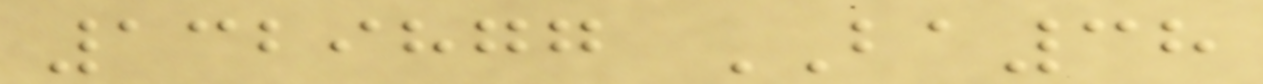1329877 BA38
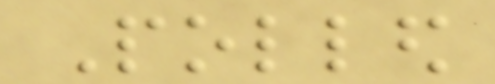Polled
